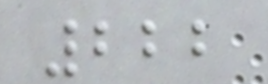222
